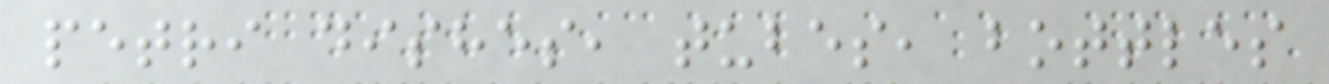petri dishes, tubes, bottles
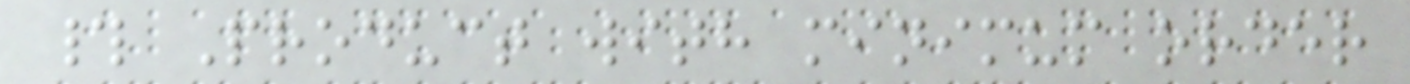# Product with minimum order
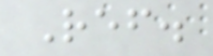Ref.
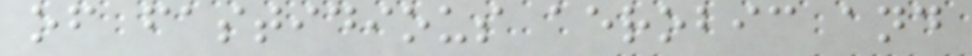of fastidious aerobic and
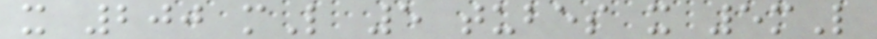x 200 mL 5 tubes x 5mL
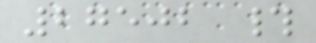27502 #
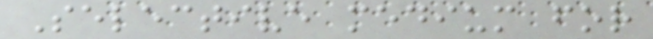Selective medium for
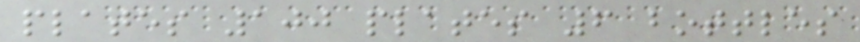plates 100 plates 6 bottles
